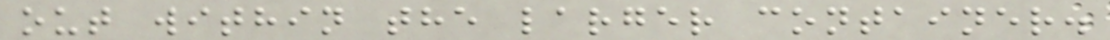out within the larger container.
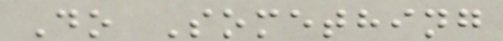Do Something
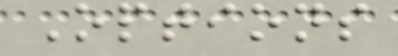Options
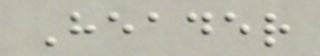Header
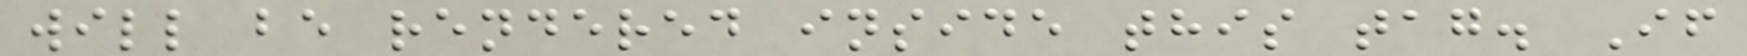will be rendered inside this tag. If
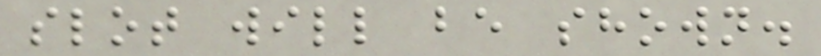slot will be shown.
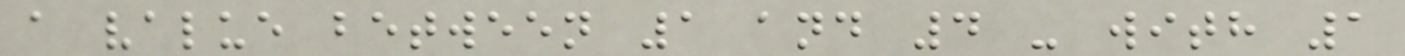a value between 1 and 4 - with 1
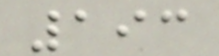193
